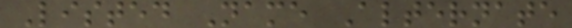Listed Name Alternate
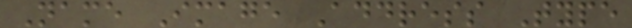Name Image Address Type
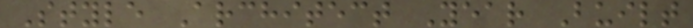Style Architect Year Built
